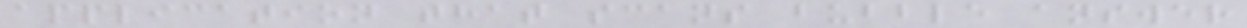application that scans bubble answer
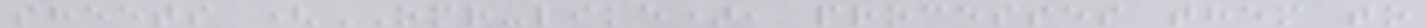sheets (OMR-like), processes them to
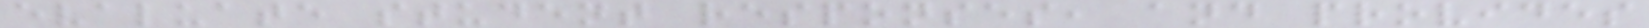evaluate student responses, and provides
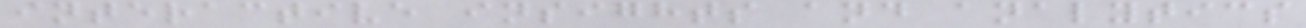interactive insights and analytics
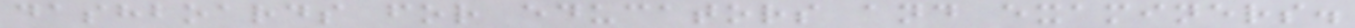dashboards for educators and examiners.
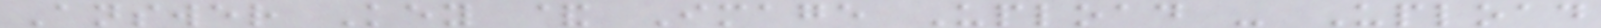Answer Key & Image Upload - Upload
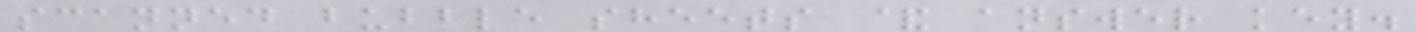scanned bubble sheets & answer key.
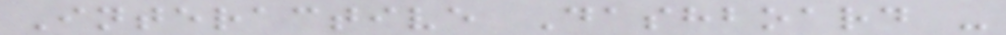Interactive Dashboard -
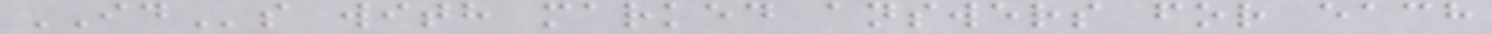IDs with marked answers for each
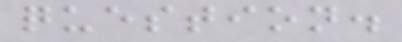question.
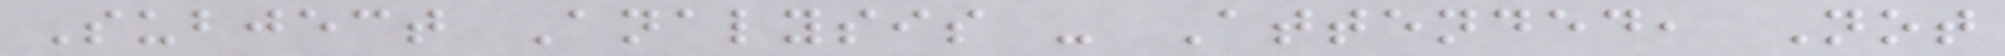Subject Analysis - Attended, Not
